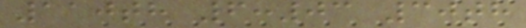110th 6:03 30th
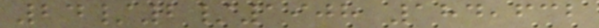24/2/1908 184,632
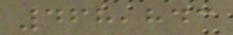468,843
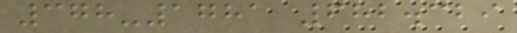378-1781 682.329
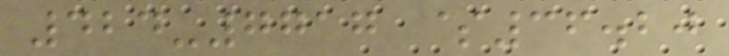424-7717 $36.20
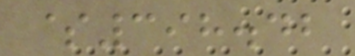$398.42
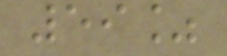59%
